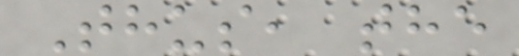Thus, the
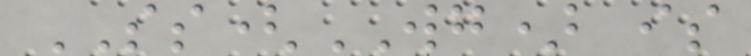SS(WG) is
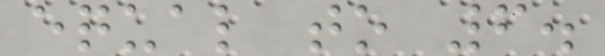equal to 6.
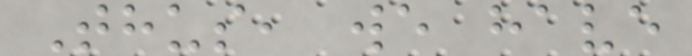Thus, we have
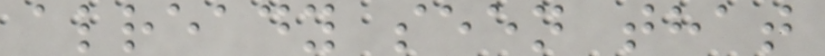already seen that
